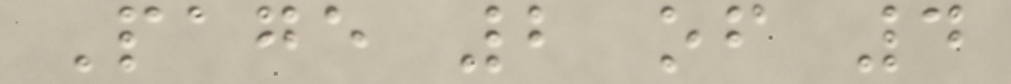Page 2 of 4
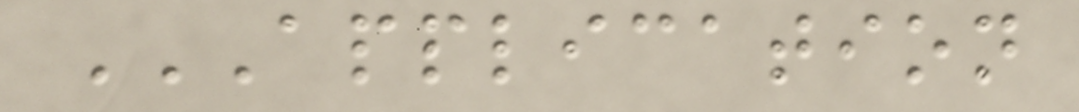APPLICATION
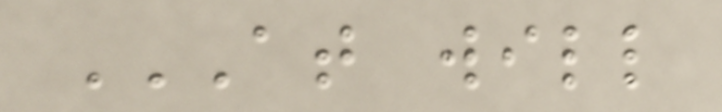AT WILL
